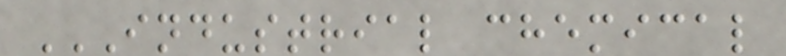INDUSTRIAL CHEMICAL
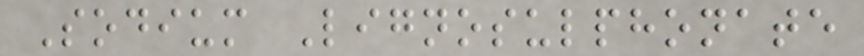Sodium Lignosulphonate
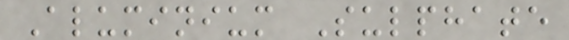Aluminium Sulphate
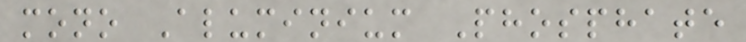mono Aluminium Phosphate
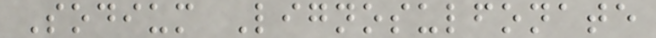Sodium Lignosulfonate
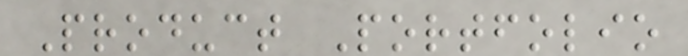Product Portfolio
